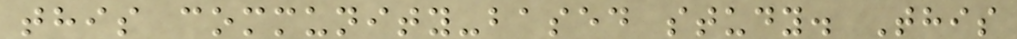this community-based study. This
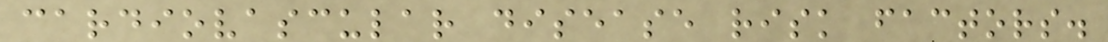cardiovascular disease risk factors.
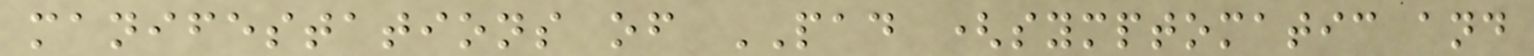manifestations of PAD (symptomatic and
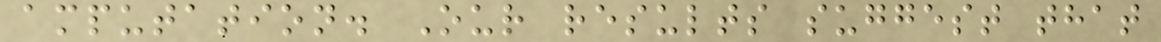amputation. Our results suggest that
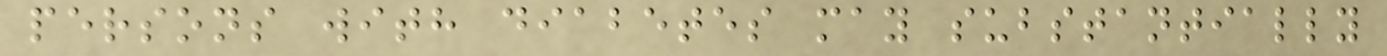persons with diabetes may substantially
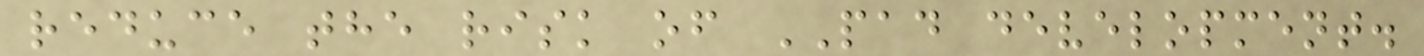reduce the risk of PAD development.
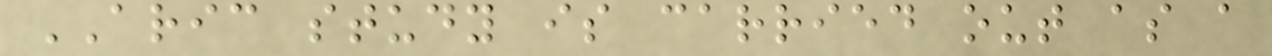ARIC study is carried out as a
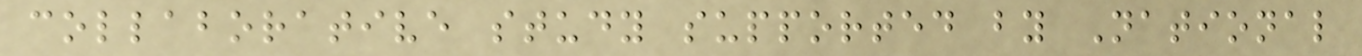collaborative study supported by National
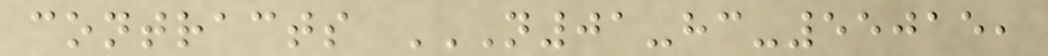contracts N01-HC-55015,
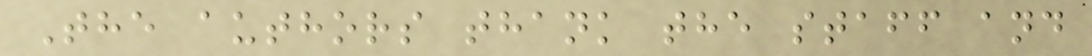The authors thank the staff and
